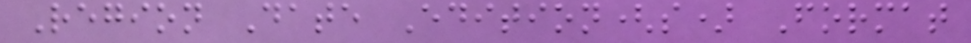Region Date Edition(s) Format
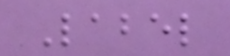Label
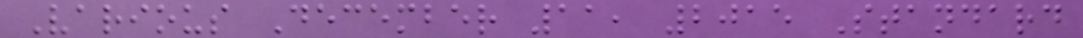Various December 11, 2015 Standard
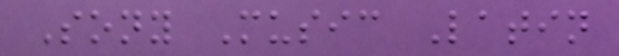Sony Music Latin
